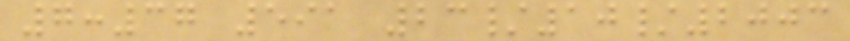7:37 591 23/10/2003
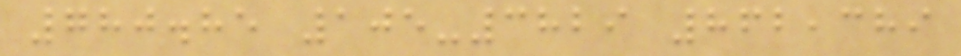780.85 105-3829 862,389
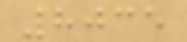8035
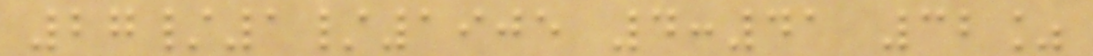27/1/1905 4:41 32%
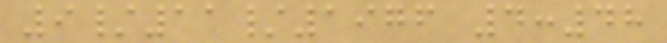9/11/1976 4:48
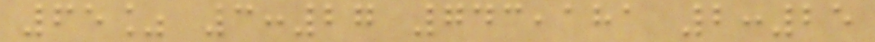65% 3:27 743,181 2:25
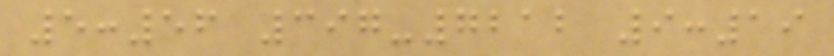5:56 397-7212 9:19
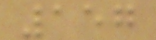157
